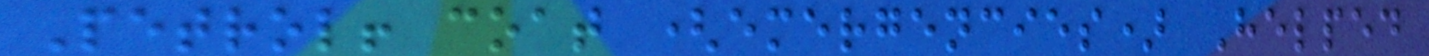Petrol! coat (emergencies) Helped
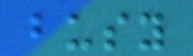busy
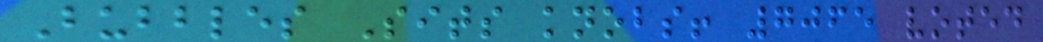Bubbles Sits knobs! 7065 voted
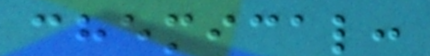chemical:
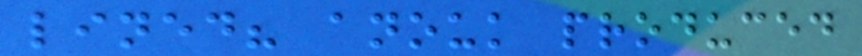lined? anouk produced
